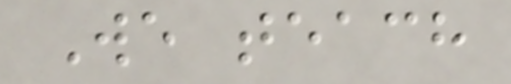We teach
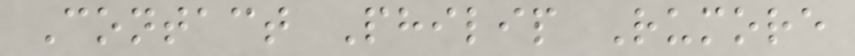Contact Philip Rumore
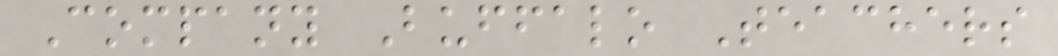Company Buffalo Teachers
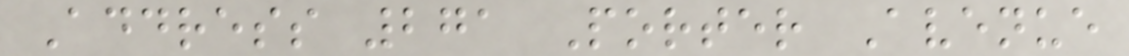Address 271 Porter Avenue
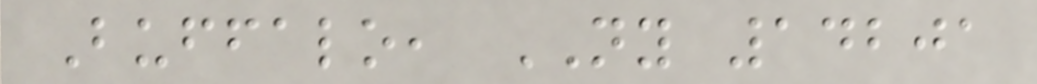Buffalo, NY 14201
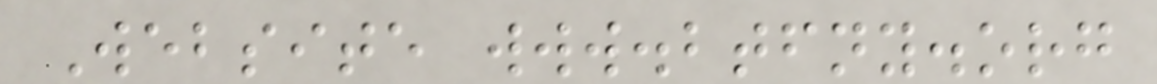Website www.btfny.org
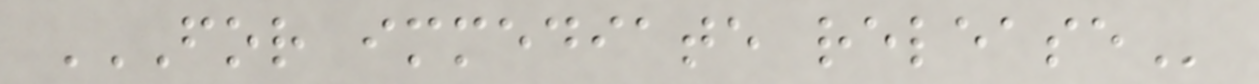FOR IMMEDIATE RELEASE
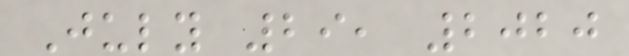July 29, 2020
